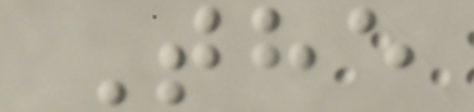The
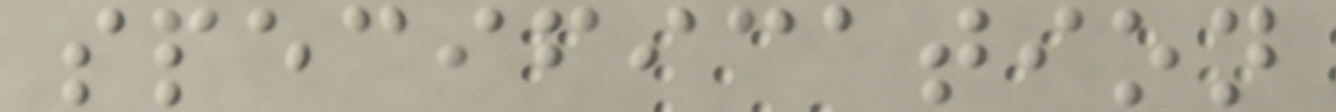specification
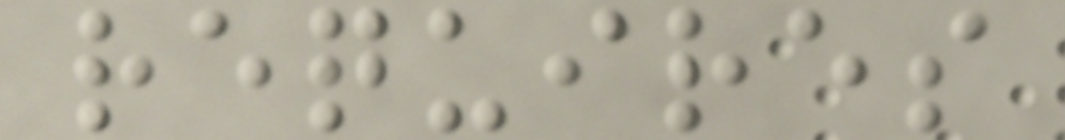requires
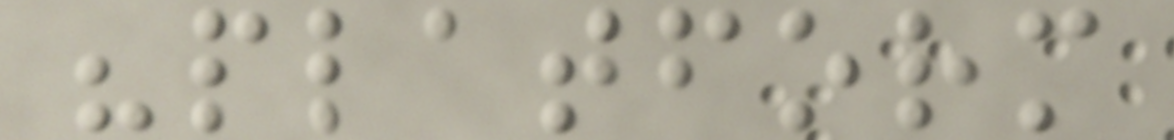"platform
